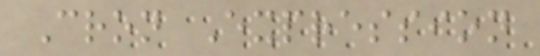Cron Expression
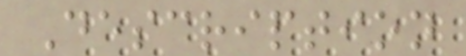Description
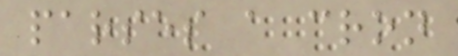parses a cron
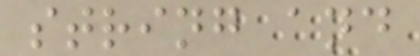string and
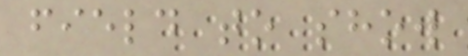field to show
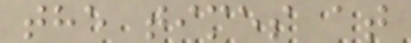the times at
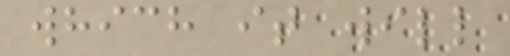which it will
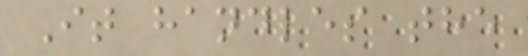It handles the
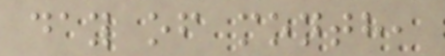day of month,
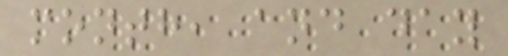month, and day
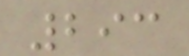293
